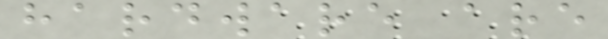hardware are
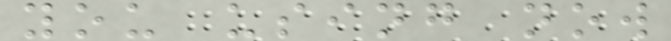you using now
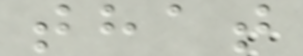that
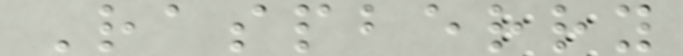Raspberry
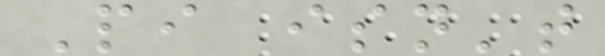Pi isn't
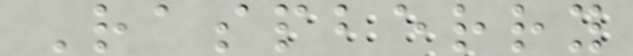Raspberry
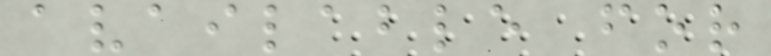available for
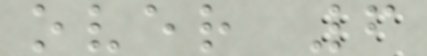over 6
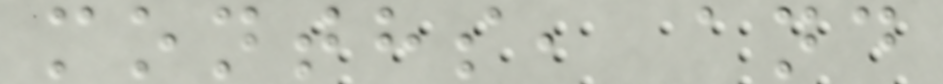months, and
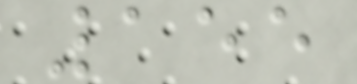155
